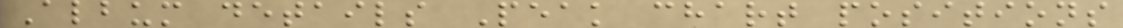Album details Peak chart positions
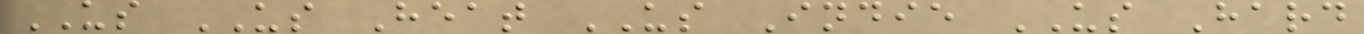US US Heat US Indie US Hard
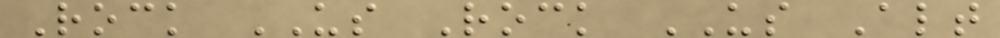Rock US Rock US Alt
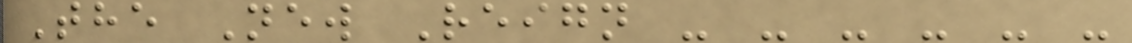The New Reign - - - - - -
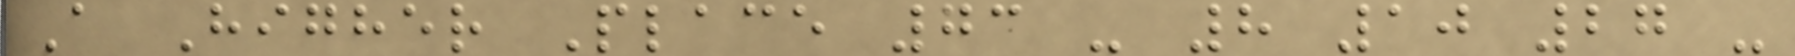A Higher Place 73 - 8 10 27 -
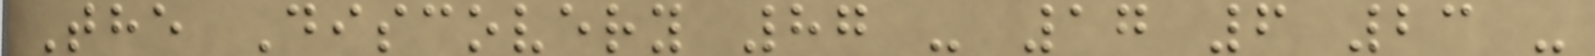The Discovery 87 - 17 6 23 -
